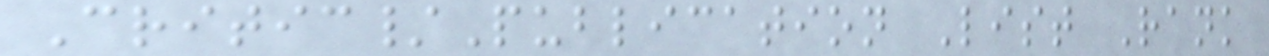Critic/Publication List Rank
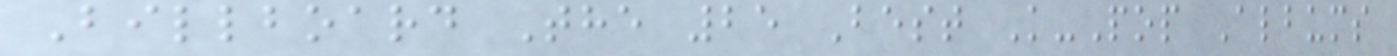Billboard The 25 Best K-Pop Albums
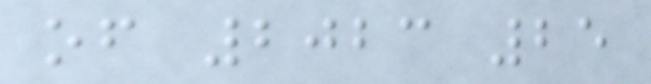of 2023 25
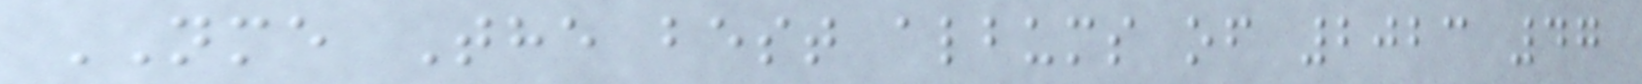NME The best albums of 2023 47
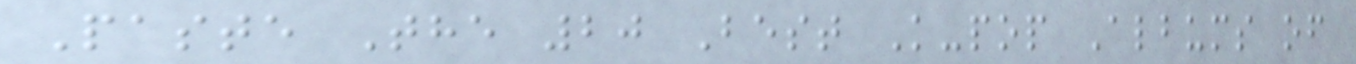Paste The 20 Best K-pop Albums of
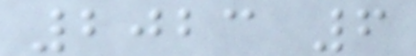2023 6
